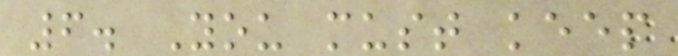6. You must keep
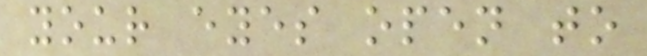your eyes open to
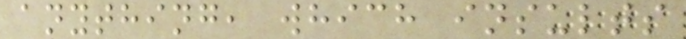anything, which insults
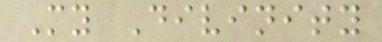My Divinity
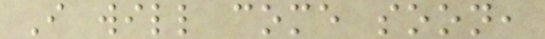I will come soon,
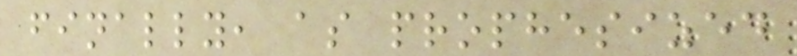finally, as prophesized
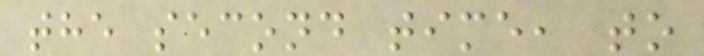the second time, to
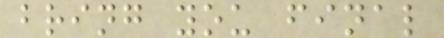bring you final
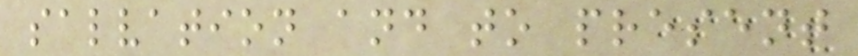salvation and to present
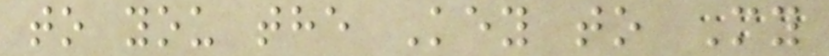to you the Key to My
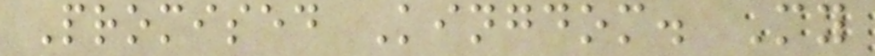Promised Kingdom. My
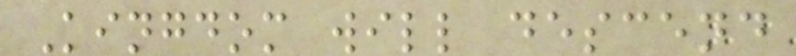Kingdom will descend
